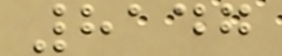8147
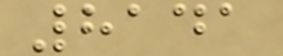8141
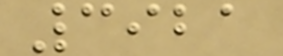3921
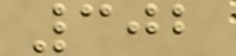302
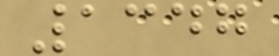1347
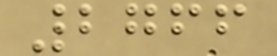2766
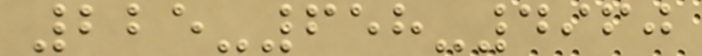225-658-4960
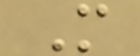M
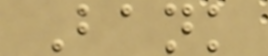Bank
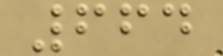664
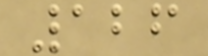126
